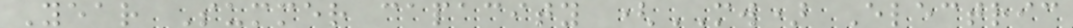Year Summer capacity (MW) Electric
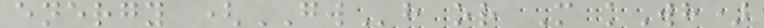energy (GWh or M kWh)
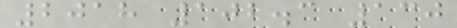2018 102.3 130
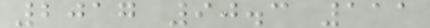2017 90.3 111
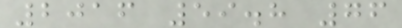2016 59.8 76
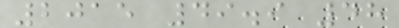2015 49.9 48
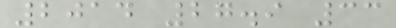2014 27.9 33
